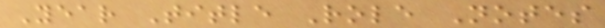Year Title Role Notes
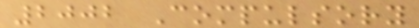2002 Compulsory
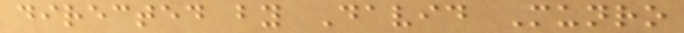directed by David Munro
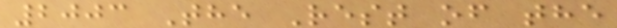2003 The Rest of the
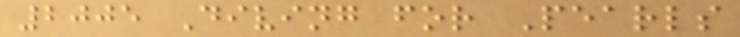2005 Diving for Pearls
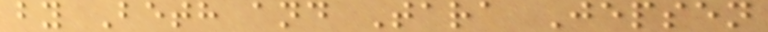by Beth and Tara Jepsen
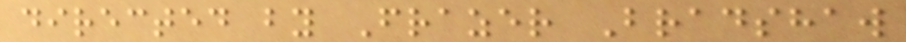directed by Frazer Bradshaw
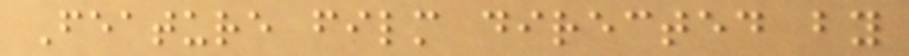Feature film directed by
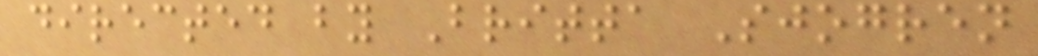directed by Britta Sjogren
